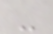-
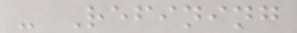- Refining
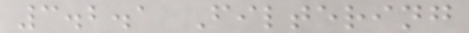3.2.1 Filtering
